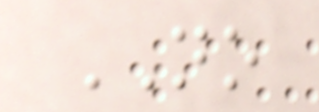NO
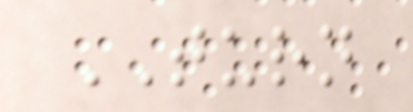TURN
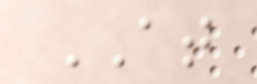AT
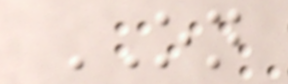ON
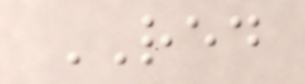RED
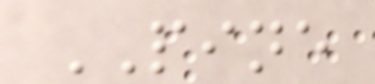PINE
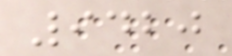9420
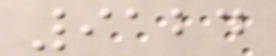9124
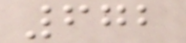672
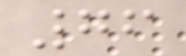76
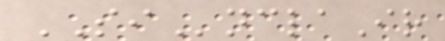SInclaIr
